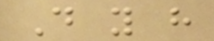Do you have
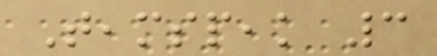Teamspeak 3
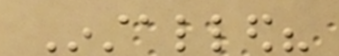Installed?
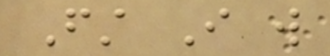First I will
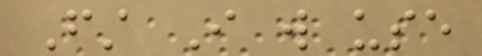First I will use
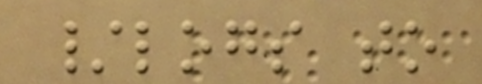/logs to
